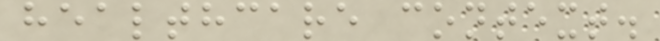healthcare context.
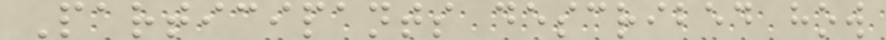Participants described how
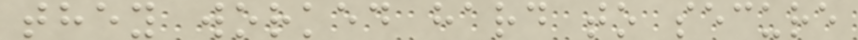they worked hard to secure
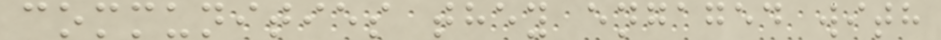communities they engaged with
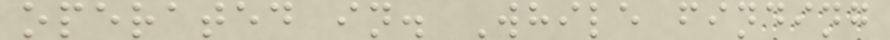operated in. While finding
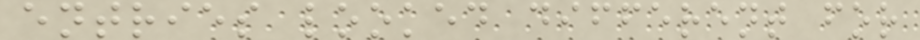entries looked different for
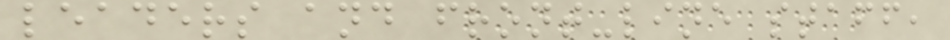leaders and front-line staff,
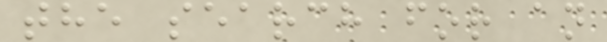the search for an
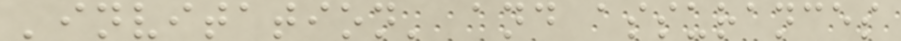'invitation' and assurances
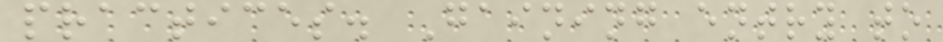practices. Gaining entry to
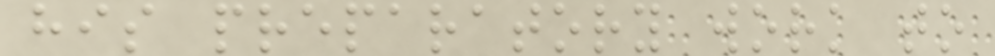his preparatory work to
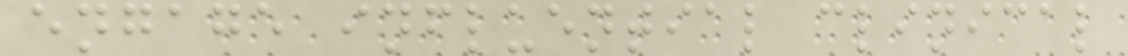engage influential clinical
